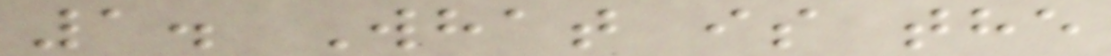1. What is the
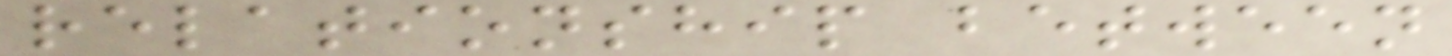relationship between
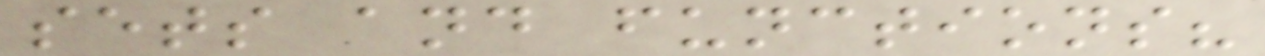sets and functions?
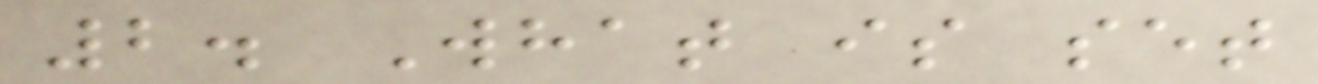2. What is set
